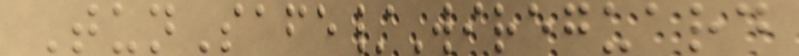TunSafe/Wireguard
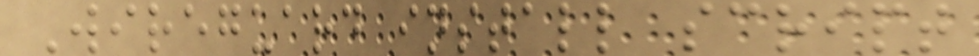Wireguard install script
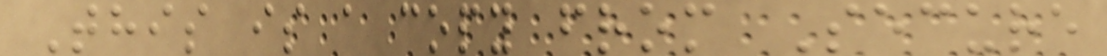This is a copy from Secure
